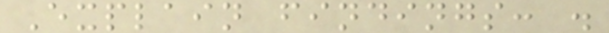Explain findings: .
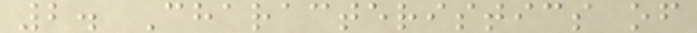2. Characteristics of
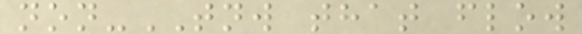non-TNW that flow
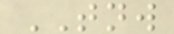TNW
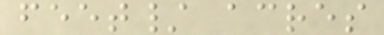feet/ acres
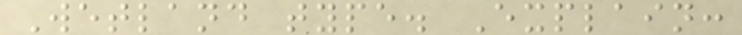Wetland type. Explain:
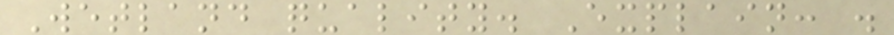Wetland quality. Explain: .
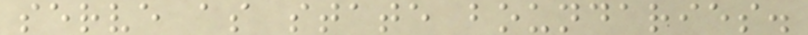serve as state boundaries.
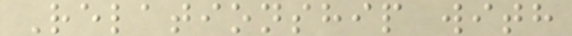Relationship with
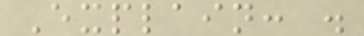Explain: .
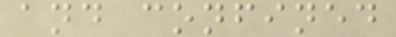and confined
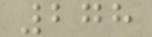278
